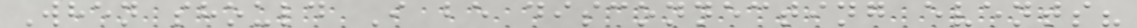When should I be disconnecting events?
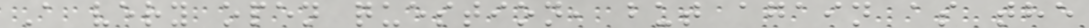A very open question, but again as the
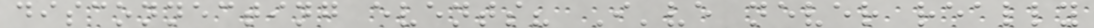disconnecting events? I've never really
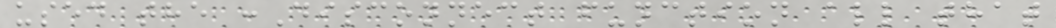used the :Disconnect function all that
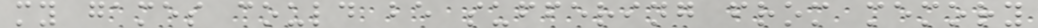my games could be suffering from memory
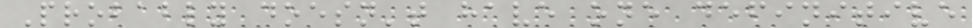Probably doesn't have one definitive
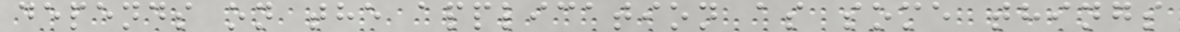depends on the application as some things
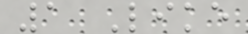1 Like
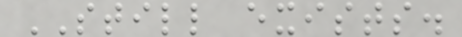STILL exists.
